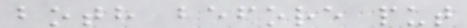both before put
